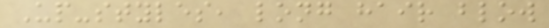Up-styles, long hair blow
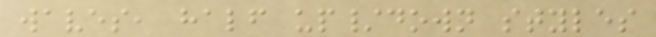waves, half up/down styles
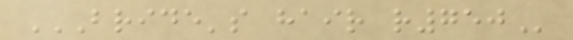BRIDE'S HAIR R750
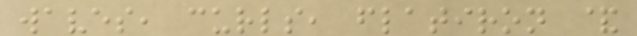waves, curls, flatiron &
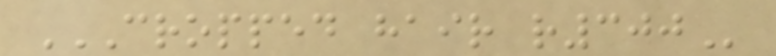CROPPED HAIR R300
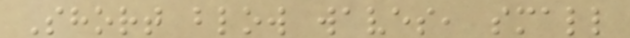Short blow waves, small
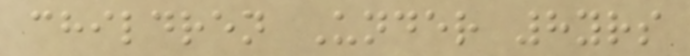children Under 8yrs
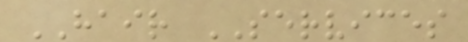HAIR SERVICES
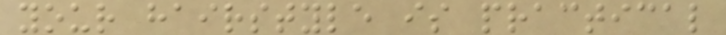your hairstyle is practical
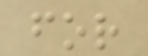for
